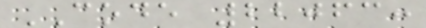CODE 22063:
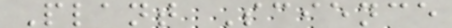Plant Science
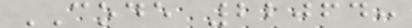CODE 22064:
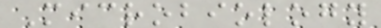Microbiology
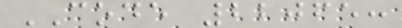CODE 22065:
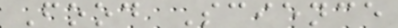Food Science
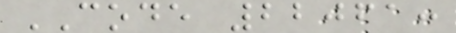CODE 22061:
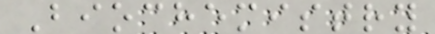Biochemistry
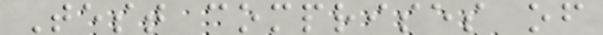Test comprises of
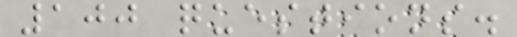100 questions.
